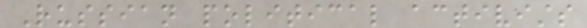Russian political activists
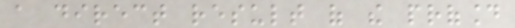a direct result of the profound
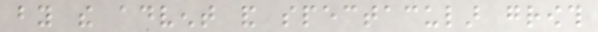by the advent and spectacular growth
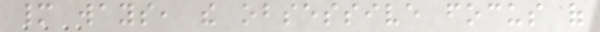many ways, the obsessive focus of
